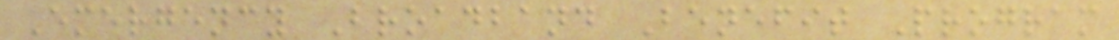Emergency Broadband Benefit Program
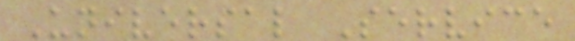Universal Service
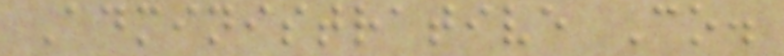Administrative Co.
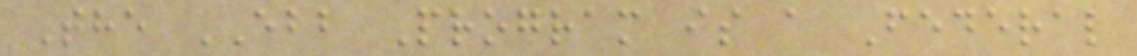The EBB Program is a Federal
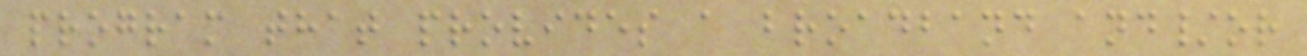program that provides a broadband and/or
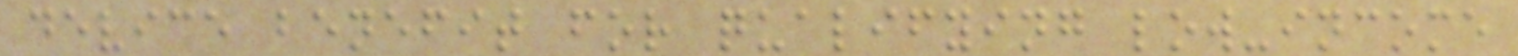device benefit for qualifying low-income
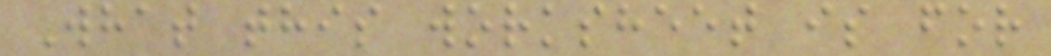What this worksheet is for
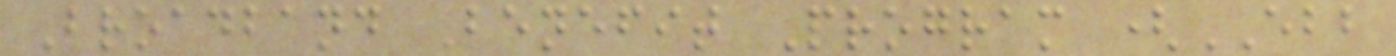Broadband Benefit Program (EBB
